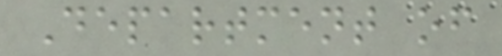Department of
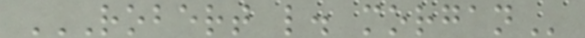ROBERT L. MORGAN
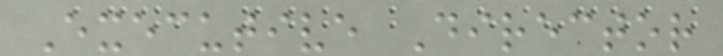Executive Director
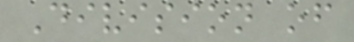Division of
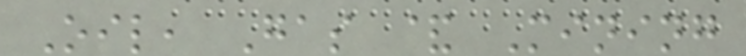Oil, Gas & Mining
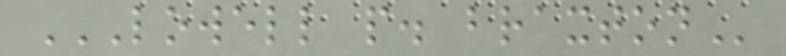LOWELL P. BRAXTON
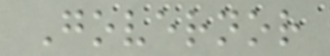Governor
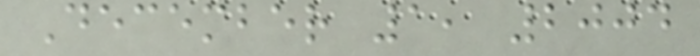December 1, 2004
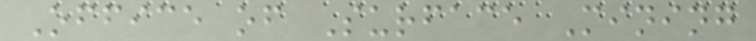Office of Surface Mining
